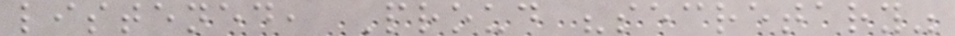listened, Proud "secretary"
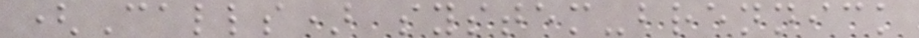(Calls) system-brennick
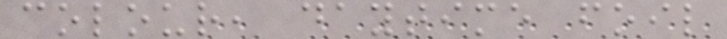colour, daytime foil
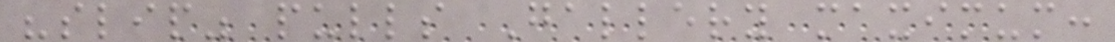"slip" pulls Gallery maximum:
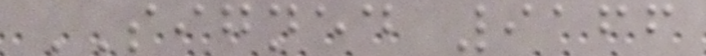SIGNED 9166
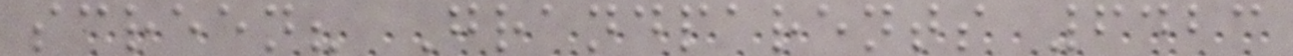screen? Grandparents 6423
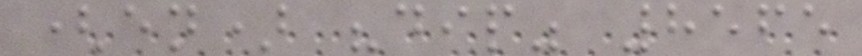(en) "dip" 8565
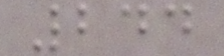244
